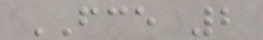FCE 2
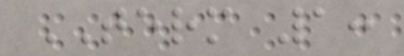TERM 1:
